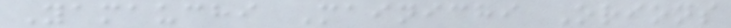Yamauchi Mainichi Orions
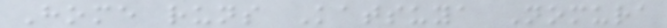Home runs Katsuya Nomura
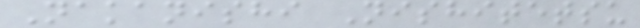Nakanishi Nishitetsu
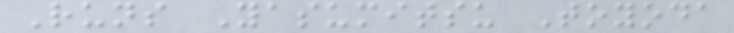Runs Yasumitsu Toyoda
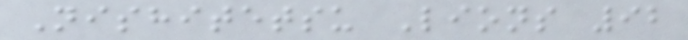Nishitetsu Lions 92
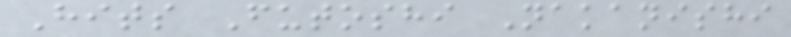Hits Futoshi Nakanishi
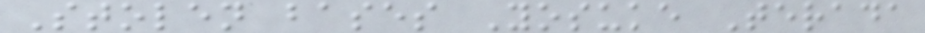Stolen bases Yosuke Terada
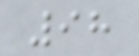98
